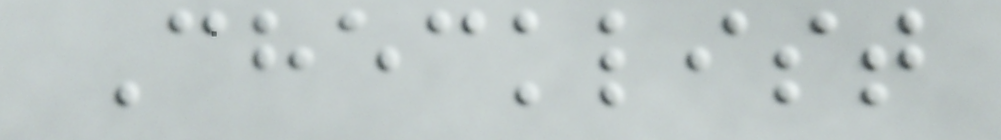Checklist
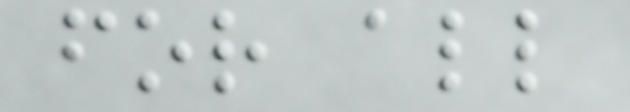for all
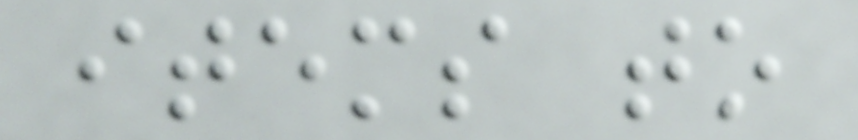items to
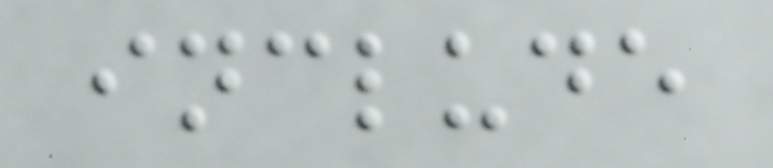include
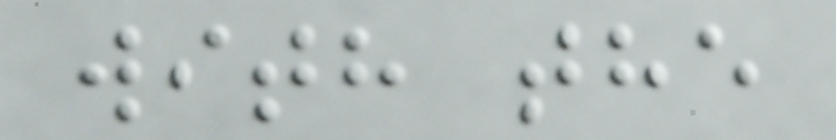with the
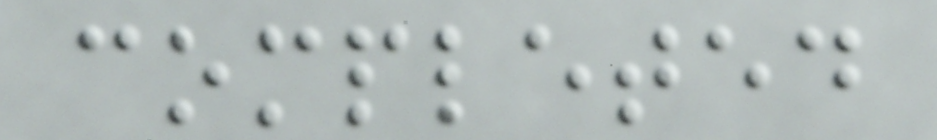completed
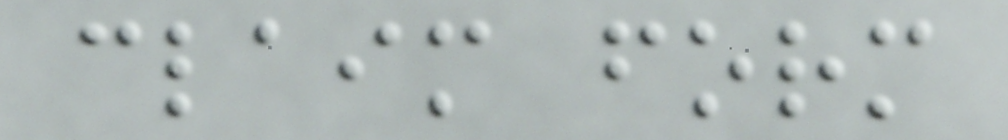claim form
